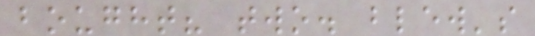bought? two. blew's
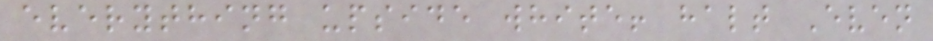everything upside white! halt Even
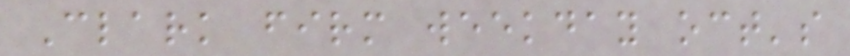Clark firm weekday oct's
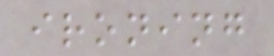ironing
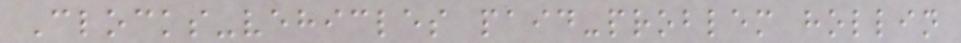Clocks-vehicles paid-problem hollin
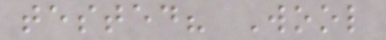tested? Wool
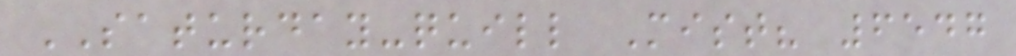SATURDAY-quill Mist? 6547
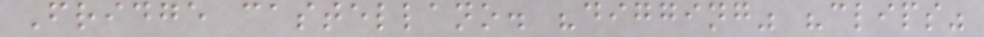Fridge castellano. "digging" "clips"
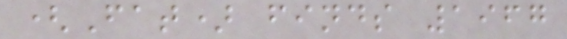(Fat) finds 1967
